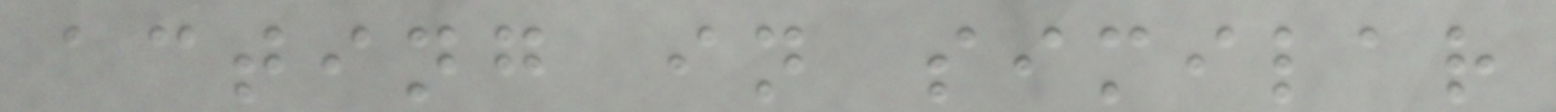acting in similar
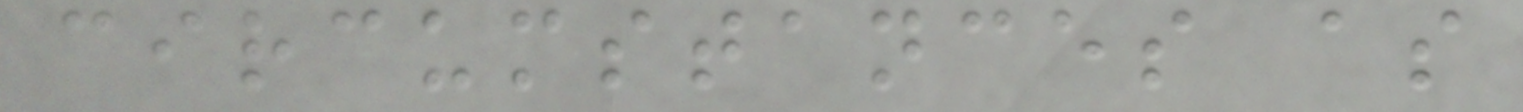circumstances as
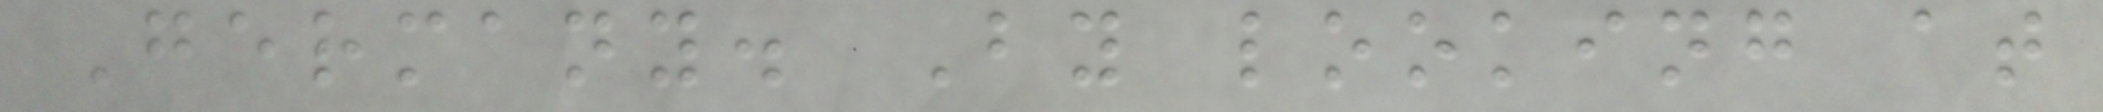Germany. By looking at
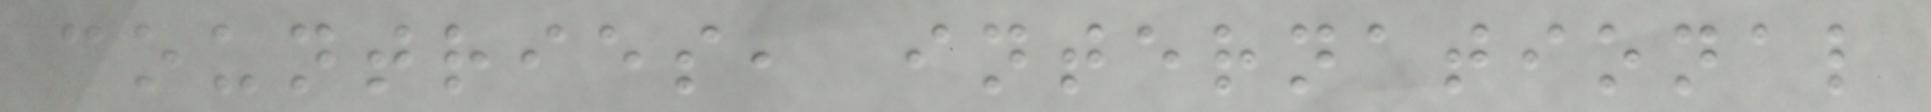countries, international
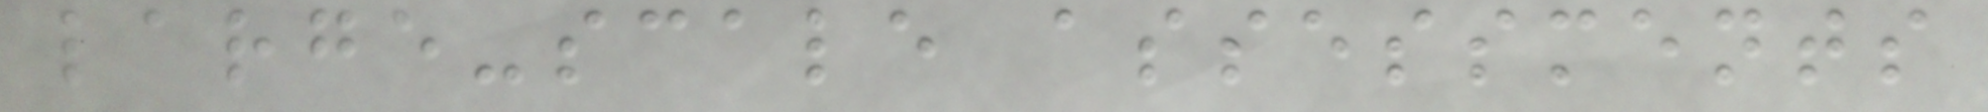large-scale assessments
